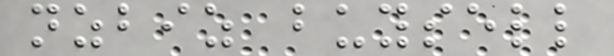nzbiz buysell
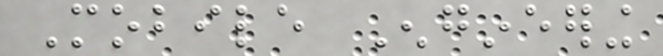Mobile Engineering
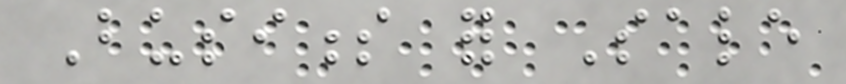Business for Sale
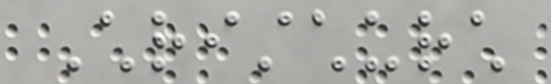Christchurch
